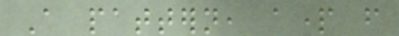A pattern, apart from
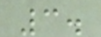3.
